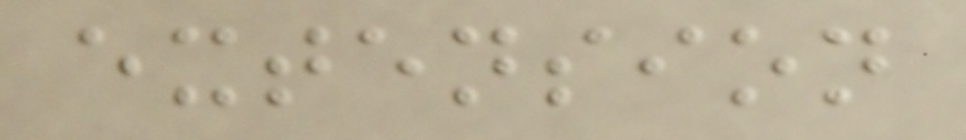extension
